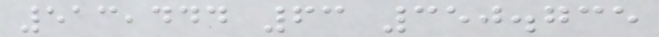513,444 63 350.735
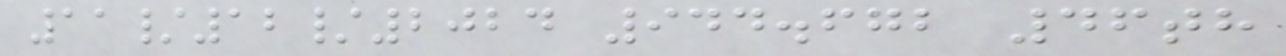11/12/2024 944.672 46th
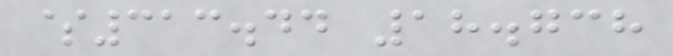$313.44 18.738
